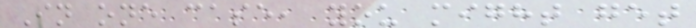In one case, you might get
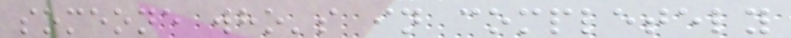someone who's in completely
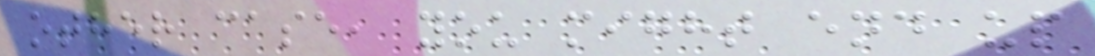other case, you might end up
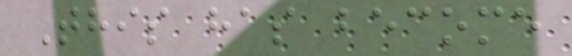This has become
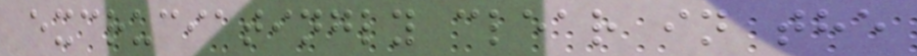excruciatingly clear in the
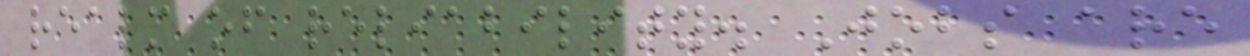realm of reliability. Jobs are
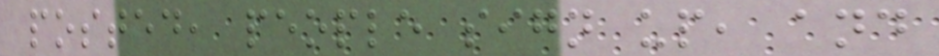posted, people sign up, and
